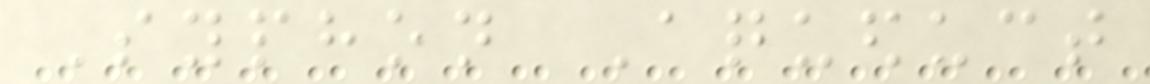Syphon Aqueduct
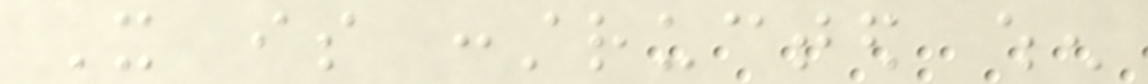It is constructed when
